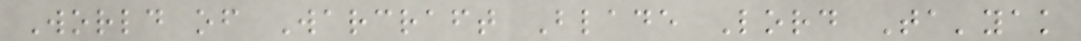World of Warcraft Blade Lord Ta'yak
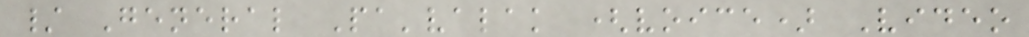/ General Pa'valak (voice) Video
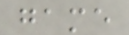game
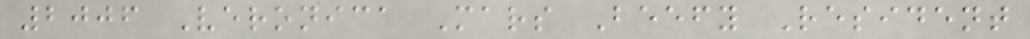2006 Veronica Mars Beefy Resident
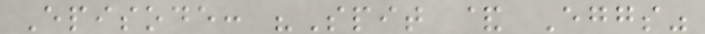Episode: "Spit & Eggs"
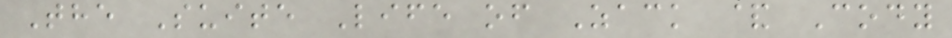The Suite Life of Zack & Cody
